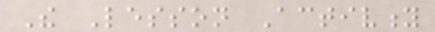The Lesson Activity
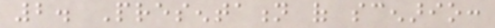2. Presentation of scenario:
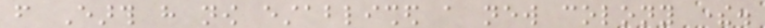from Earth have now established a new colony there.
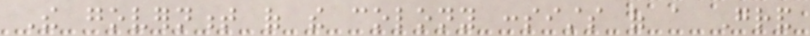The government of the colony consists of a Grand
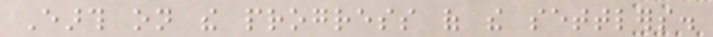Earth on the progress of the settlers.
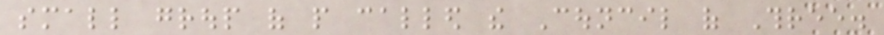small group of people called the Council of Three.
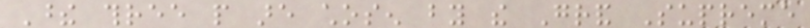These three people are chosen by the Grand Supreme
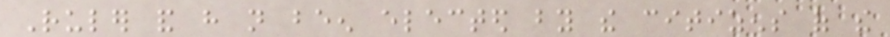Ruler and have not been elected by the citizens of the
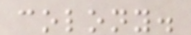colony.
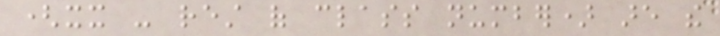(xx - rest of class number) are the
